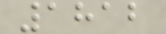1812
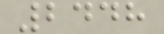2448
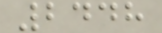2448
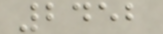2452
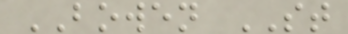BOWEN ST
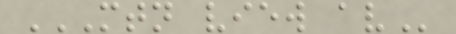MTN VIEW AV
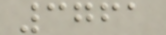3761
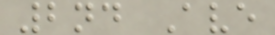2nd Ave
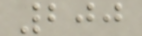200
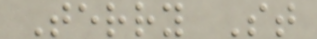Terry St
